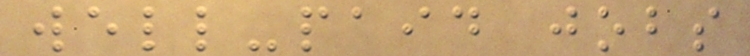well-paid jobs
